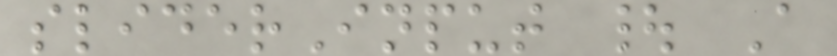sliderInput | A
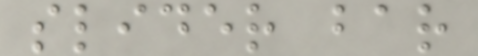slider bar
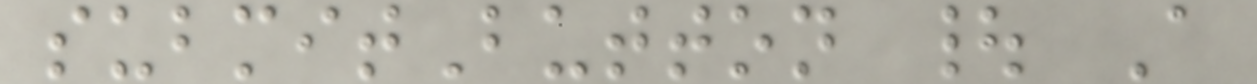submitButton | A
